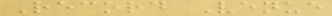Record Venue
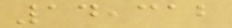14,312
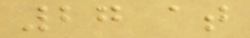27 at
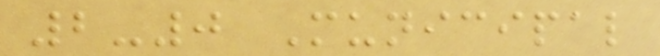2-0 Municipal
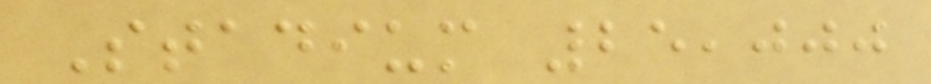Stadium 25,000
